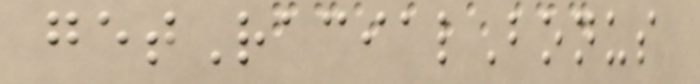getRacialBonus
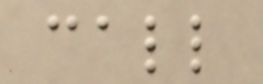call
